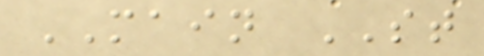MAIN ST
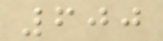600
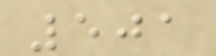501
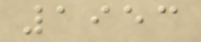1953
